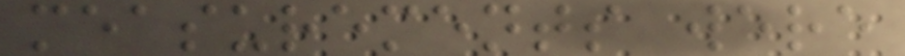measurements were
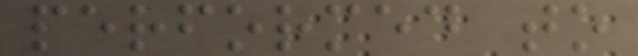performed to
